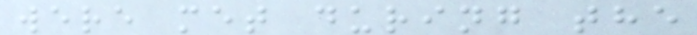were met during the
